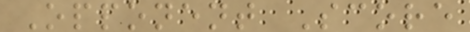Opponent Score
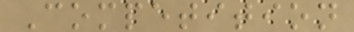Competition
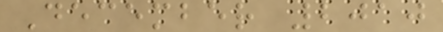December 2010
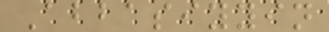Abbasiyyin
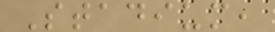Stadium,
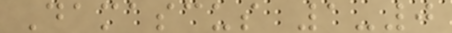Damascus 1-0
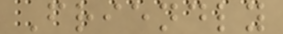Friendly
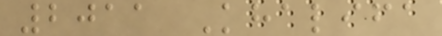2011 Khalifa
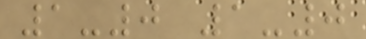1-0 1-0
